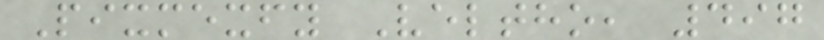Pixmexfy Veltho, 497
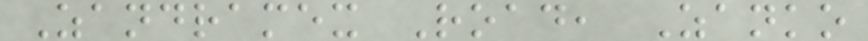Zandramex Road, Zanko
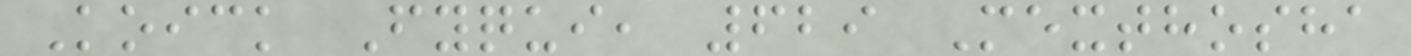Koick Fyqui, 629 Mexthosha
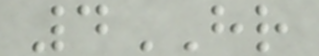4HR
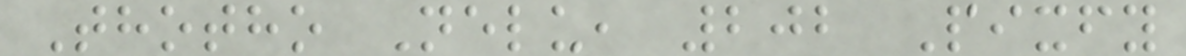Thotho Nelu, 202 Pixfy
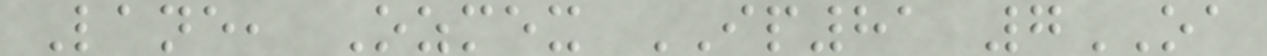Lane, Ozmex IP81 7OA
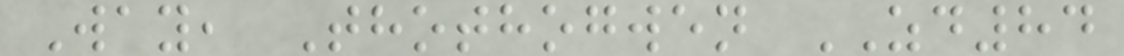Way, Thothogwen ZD84
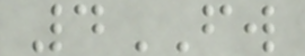4FW
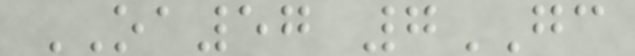OA57 7GC
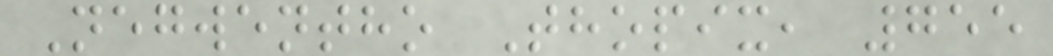Negwentho Thopix, 755
